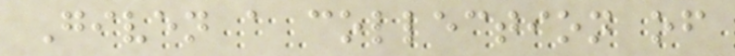Given a collection of
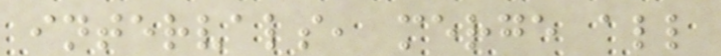intervals, merge all
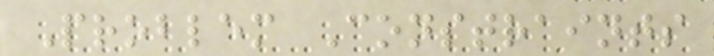Problem Constraints
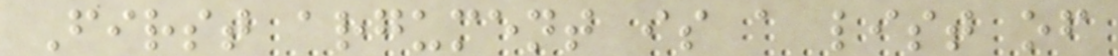First argument is a list of
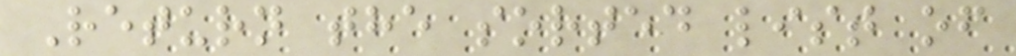Return the sorted list of
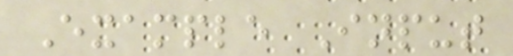Example Input
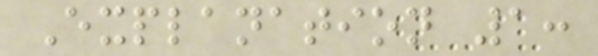Explanation 1:
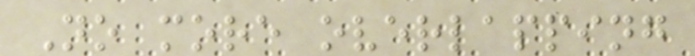No more overlapping
